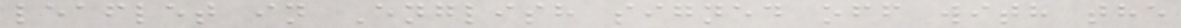leaflet in English signed off with the
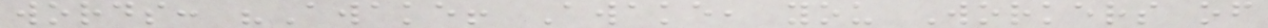words: "Awake! Awake, you Workers of
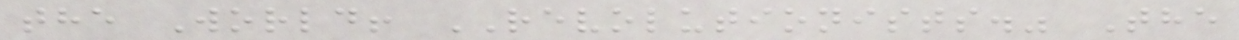the World! REVOLUTIONISTS." The
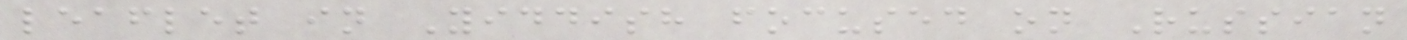leaflet in Yiddish focused on Russian
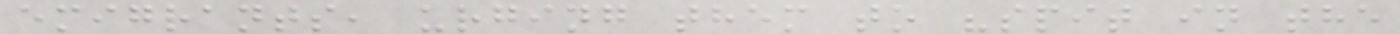emigrants, urging them to "spit in the
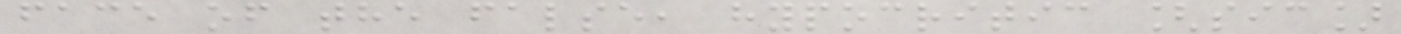face of the false, hypocritic [sic]
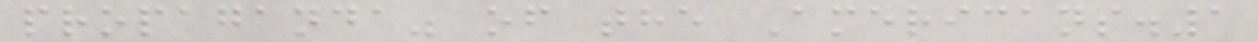propaganda" of the Americans.1
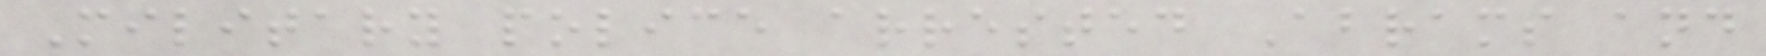Military police arrested Abrams and
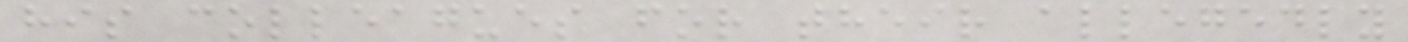his colleagues for their allegedly
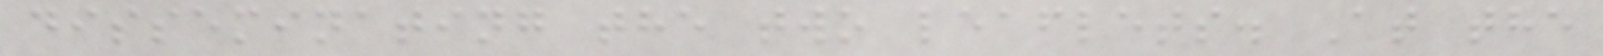disseminating the two leaflets. At the
